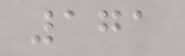171
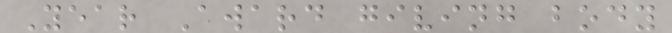Year Award giving body
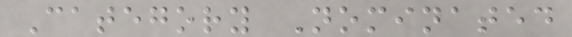Category Nominated
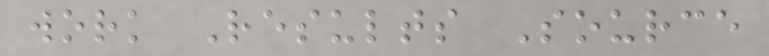work Results Source
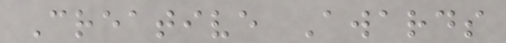Creative Awards
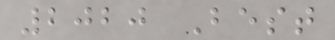2020 Best
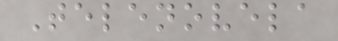Telenovela
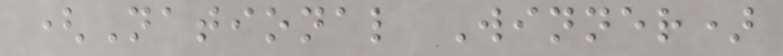(National Winner)
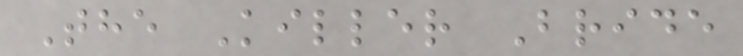The Killer Bride
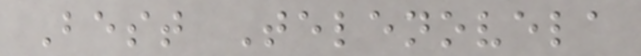Best Telenovela
